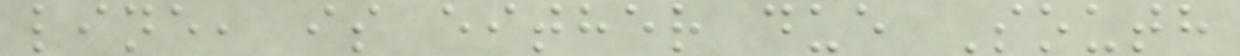line, is either due South
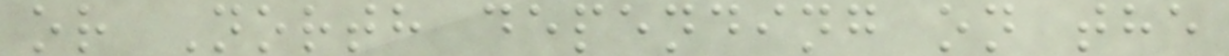or North depending on the
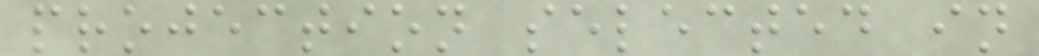projection selected in
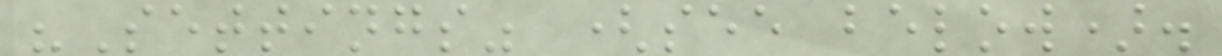"Settings" (see below).
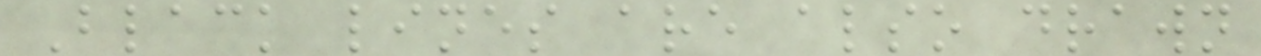Black lines are also drawn
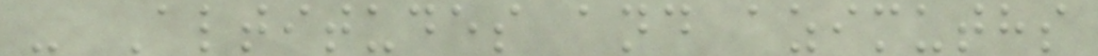- Altitudes and azimuths
